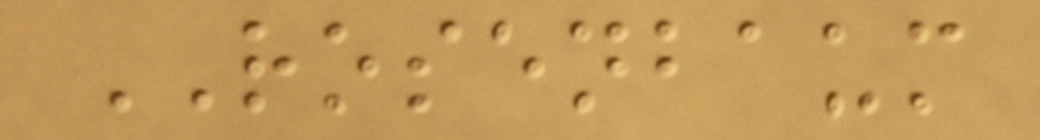ROSENBAUM
